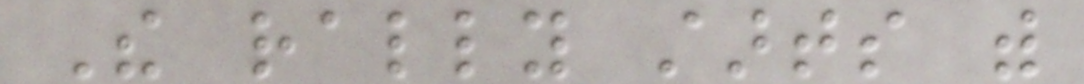The rally starts with
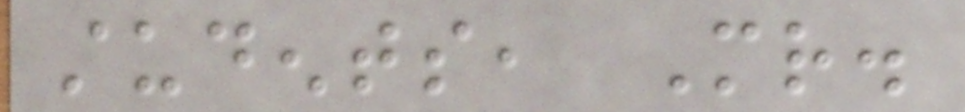students, Mr.
